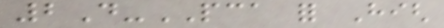2D-PCA for High
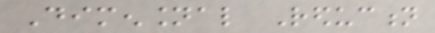Dimensional Reduction
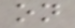on
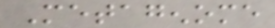Metagenome
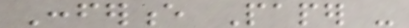Conference Paper -
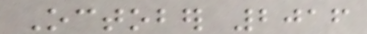October 2016
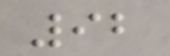92
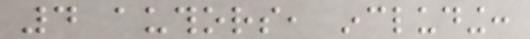4 authors, including:
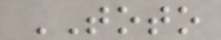TOTO
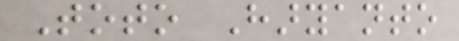Toto Haryanto
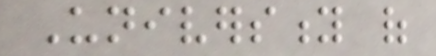University of
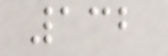132
